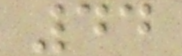44
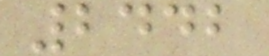2442
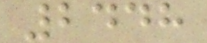2448
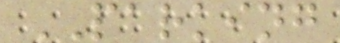PARKING
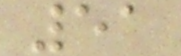51
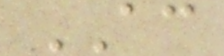AC
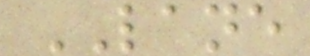LANE
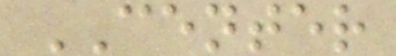CENTER
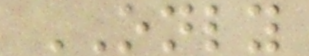ONLY
